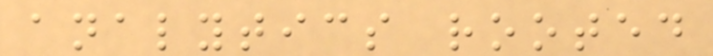analytics rooted
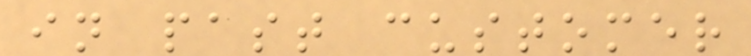in past customer
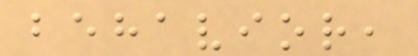behavior,
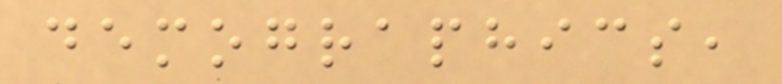demographics,
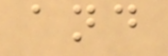and
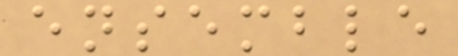ensemble
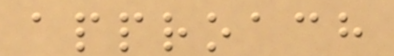approach
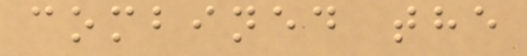combined the
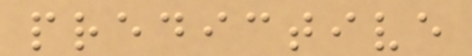predictive
